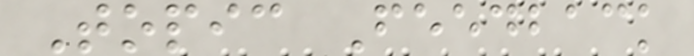Topic Feedback
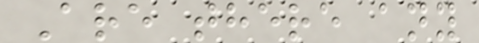Are there any
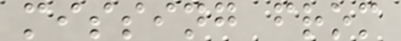missing from
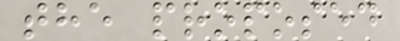the proposed
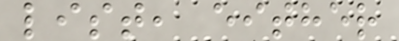list, either
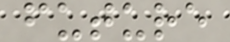future
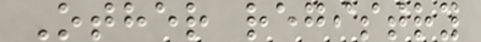Other registry
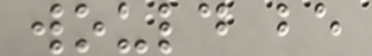would be
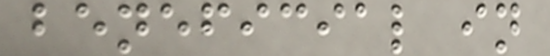beneficial in
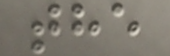the
